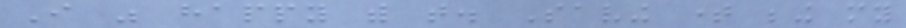I was happy with that. Saving time being my
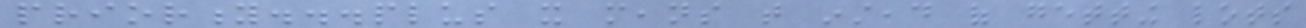priority...plus it means that instead of getting lots
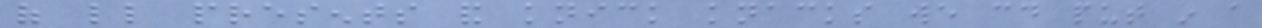of little presents and knick knacks we could put in a
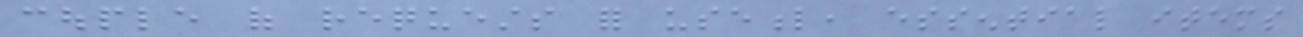couple of requests for useful, essential items
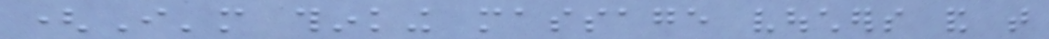(I'm thinking massage vouchers and that
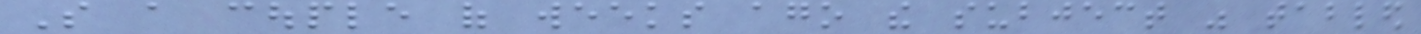So a couple of weeks ago the subject was tabled
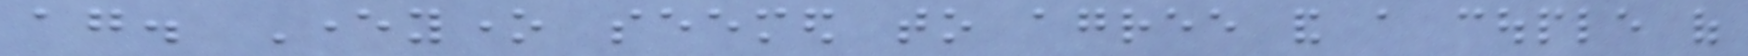again. Everyone seemed to agree and a couple of
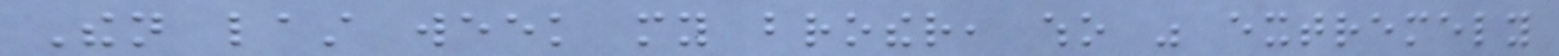Then last week my brother, who was extremely
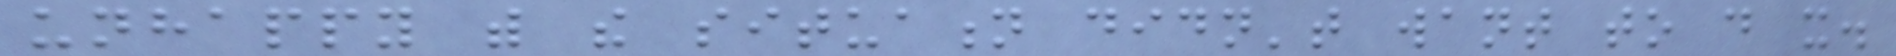unhappy with the situation didn't want to do it.
